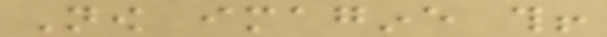Now imagine this!
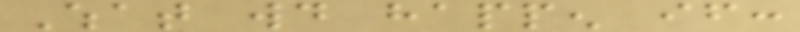What would happen if:
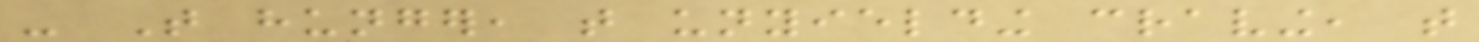- That hunger, that unyielding craving, that
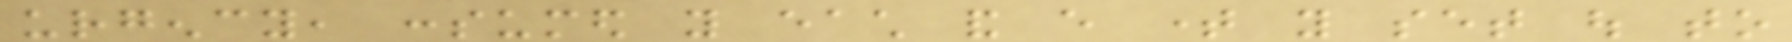urgency, consumed you each and every time you set out to
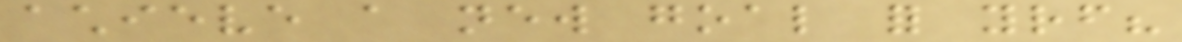achieve a new goal for yourself?
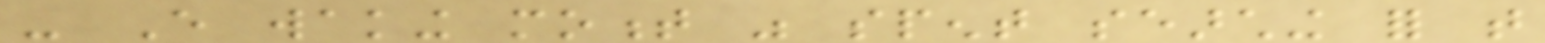- Every waking moment was spent searching for that
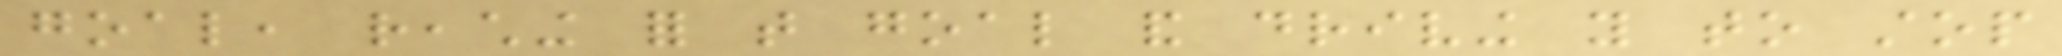goal, reaching for that goal and driving you to stop
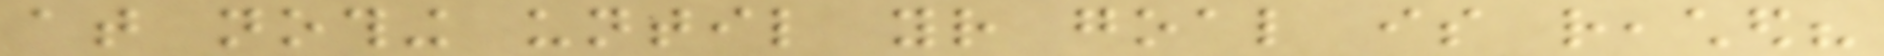at nothing until your goal is reached?
